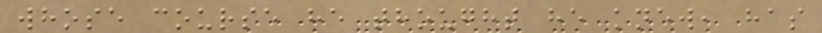whose course he thought he knew, has
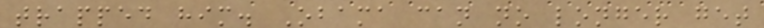trapped him. Obama can no longer get
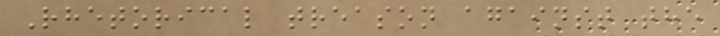Rhetorical treason against the
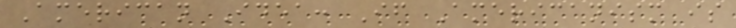American Idea: If Americanism is
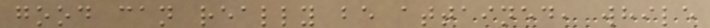good can really be attained, while
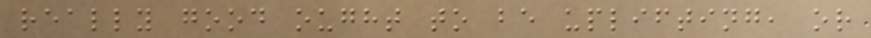really good ought to be uplifting, or
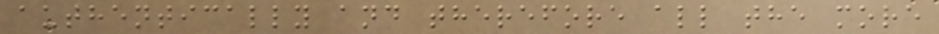authentically and therefore all the more
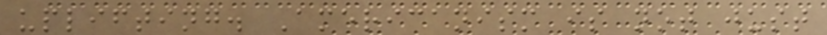uplifting. Americanism is not just
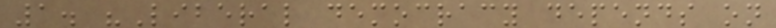1. "Liberal democracy depends on
